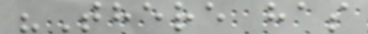"There has
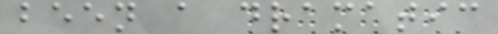been a dramatic
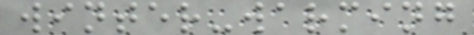winter-warming
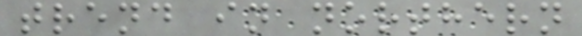trend in northern
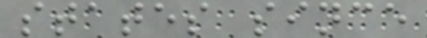states since
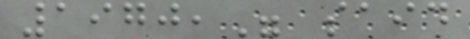1970," said
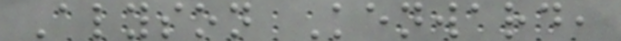Alyson Kenward,
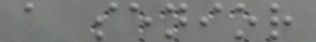a senior
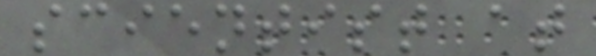scientist at
